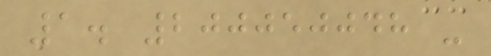1. 200050048 -
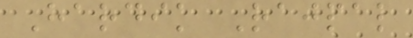Hardik Rajpal
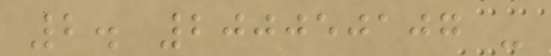2. 200050107 -
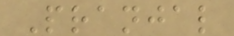Pranjal
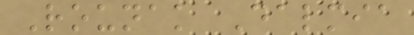Rounak Dalmia
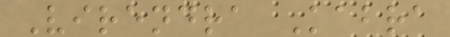Virendra Kabra
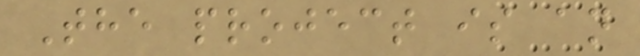The project is an
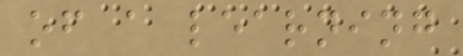of a learning
